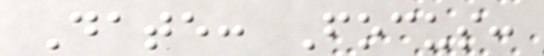Date: Focus:
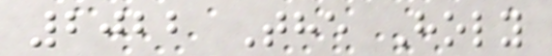2022 The Holy
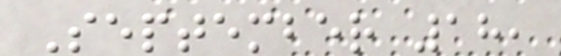September 18,
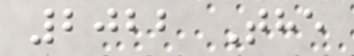2022 The
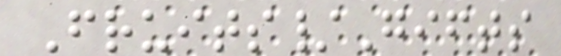Fruits/Gifts
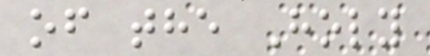of the Holy
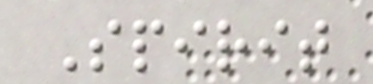Spirit
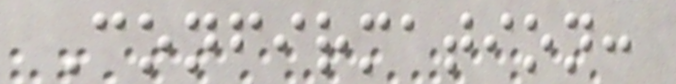Confirmation:
